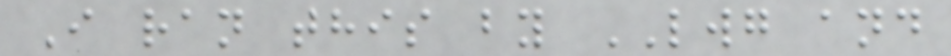I ran this by LWG and
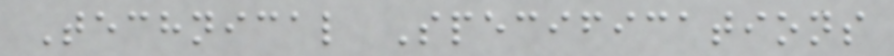Technical Specifications
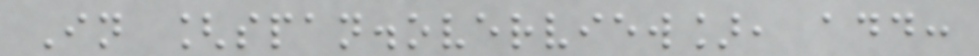In [span.overview], add:
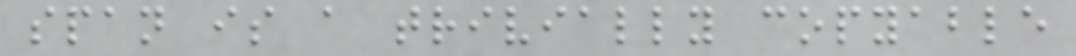span is a trivially copyable
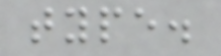type.
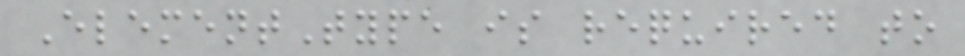ElementType is required to
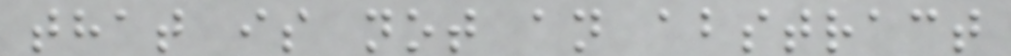that is not an abstract
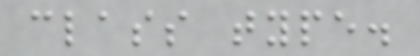class type.
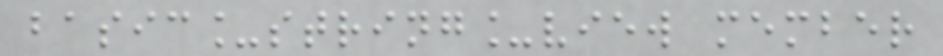basic_string_view member
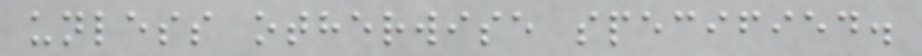unless otherwise specified.
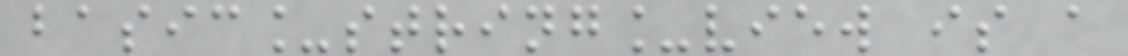basic_string_view is a
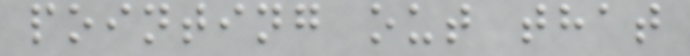pointing out that
